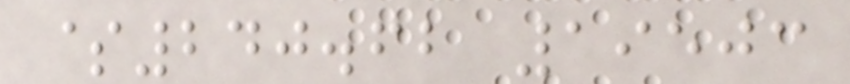$240.62 19503
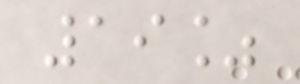19%
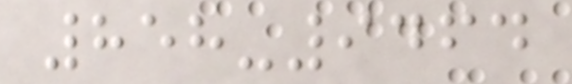858-9464
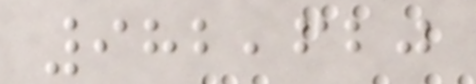982,620
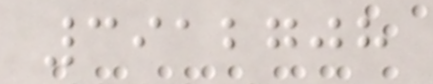3912708
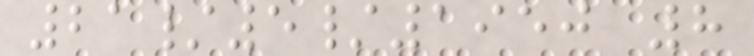21/5/1950 8
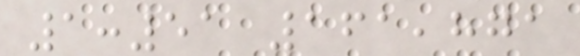1:51 161,871
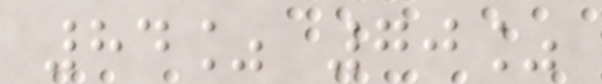84% 70%
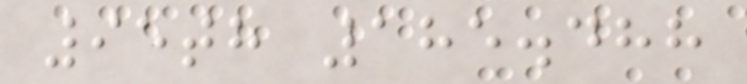95th 185.488
